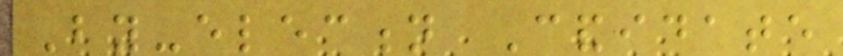By-election Candidate
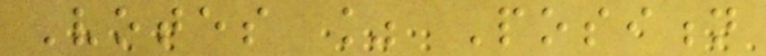Votes % Position
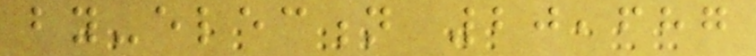by-election 20,687
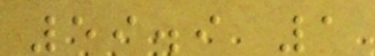59.9 1
